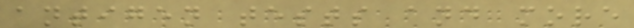antigen tests and more
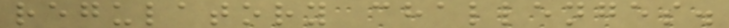regulatory challenges.
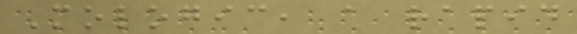Mologic, a rapid
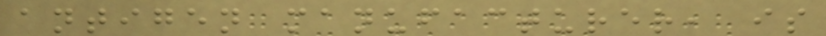antigen manufacturer, is
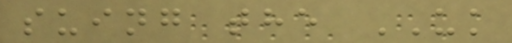suing the UK
